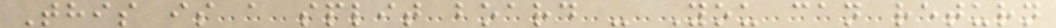This is a split board - You can return
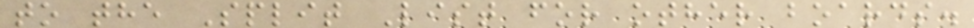to the Split List for other boards.
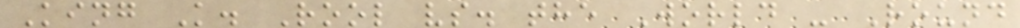King K. Rool vs. the World - Round
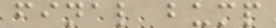final bump
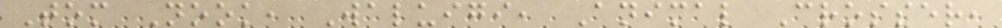Tom Nook, Waluigi, Animal Crosser,
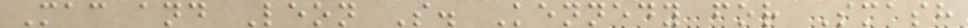Mac and Leon S. Kennedy for Smash
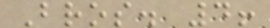Bros. 4!
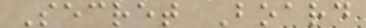Secret Board
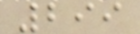299
